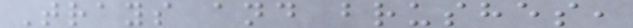Trays and brushes,
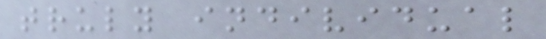truly individual
